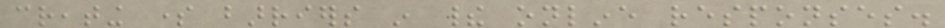creating some barriers in their online responses.
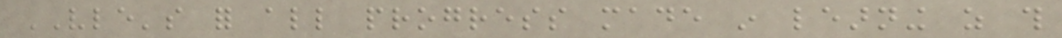VLE's for all progress made in learning as this
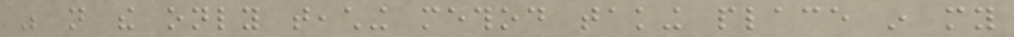was not the only teaching method taking place in my
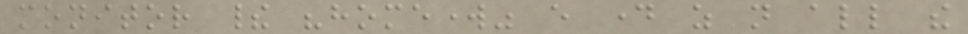monitor their "homework" every day as not all the
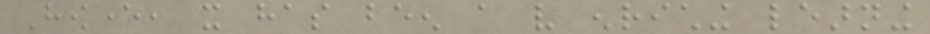However, it has been a very enriching learning
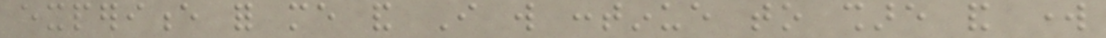experience for me and I will continue to share and work
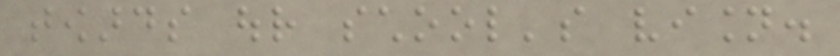towards our school's vision.
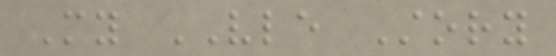My VLE Story
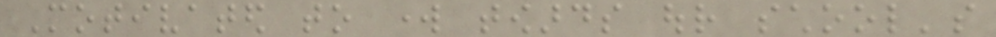Motivated to work towards our school's
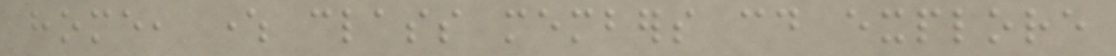home, where class members could explore
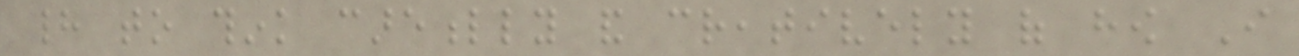had to think carefully and creatively of how I
